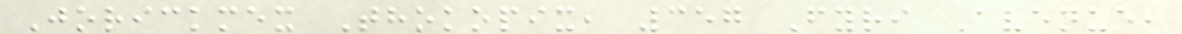Jorickmex Thokopix, 357 Fyri Avenue,
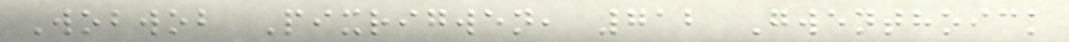Wobwob Pixrigwen, 712 Gwenthoick
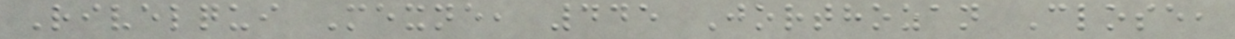Rivelqui Mexne, 445 Jorthozan Close,
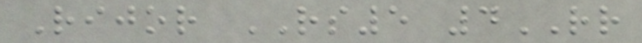Rijor RS5 4RR
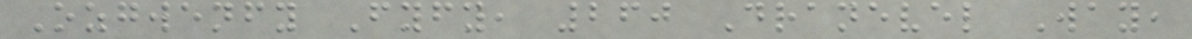Ozgwenfy Fyfy, 260 Dranevel Way,
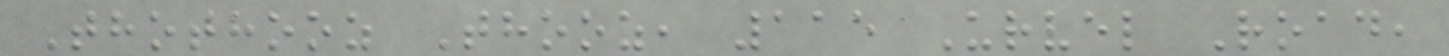Thothooz Thooz, 115 Urvel Road,
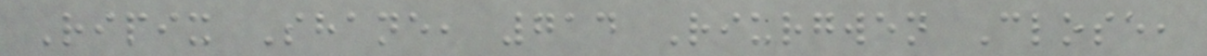Ripix Shane, 714 Riurgwen Close,
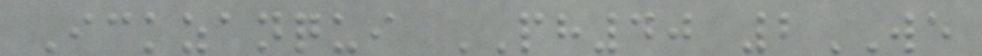Ickzanqui PH40 2WE
